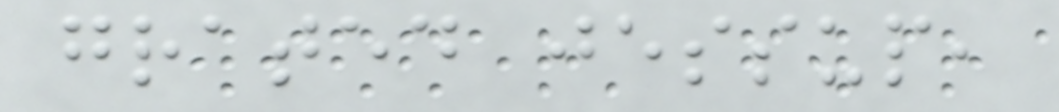grated jessup,
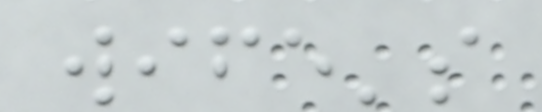wife's
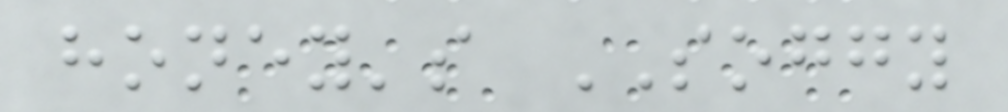honey's SOGGY
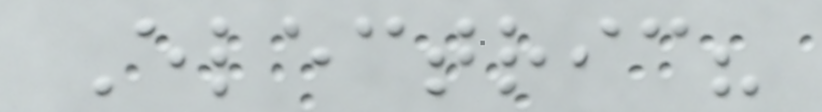Electric?
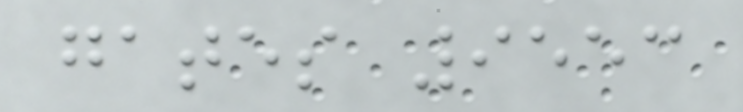gates 9553
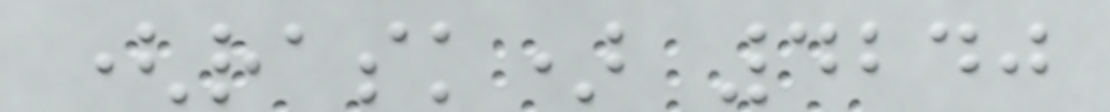(rask) 4240
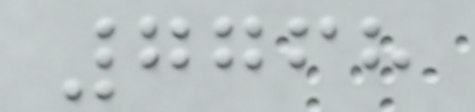7768
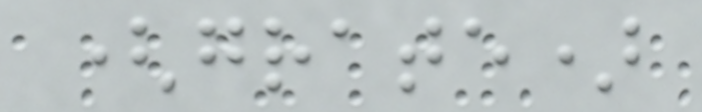(grate)
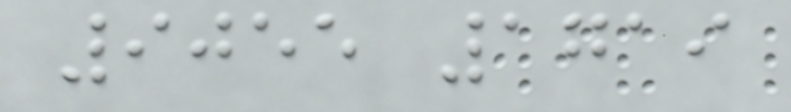9055 1719
